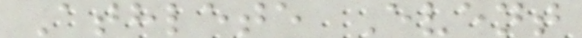Athlete Event
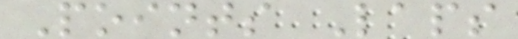Points Laps
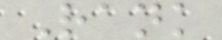Rank
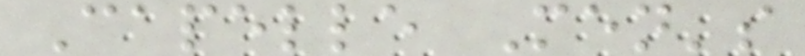Capelle Men's
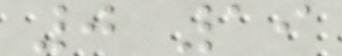0 19
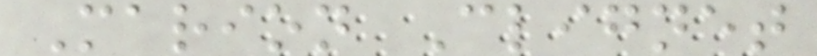Marion Clignet
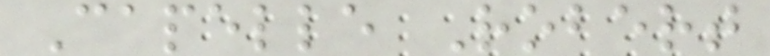Capelle Robert
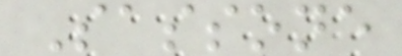Sassone
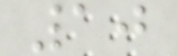10
